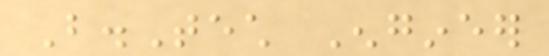B.Tech Engineer
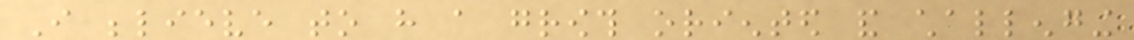I believe to have a growth oriented and challenging
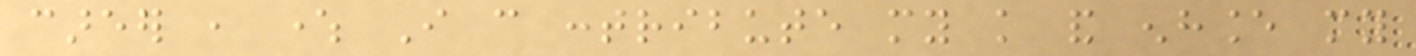career , where I can contribute my knowledge and enhance my
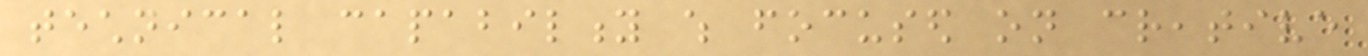technical capability which focused on creative
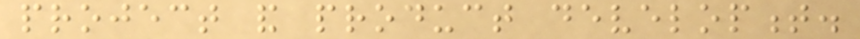project and product development.
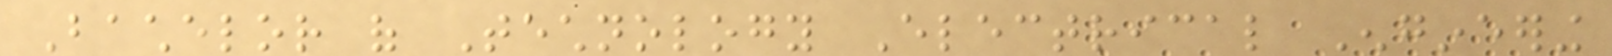Bachelor of Technology Electrical Engineering
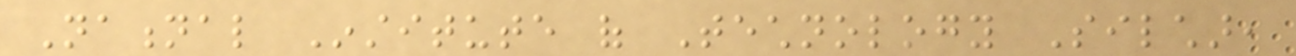National Institute of Technology Silchar,
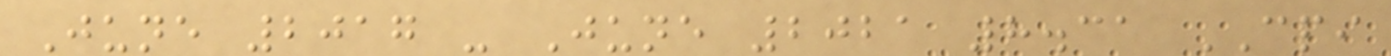June 2017 - June 2021 8.31 CPI
